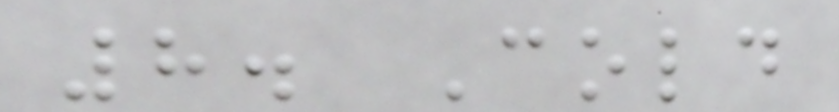8. Cold
